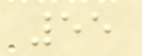55
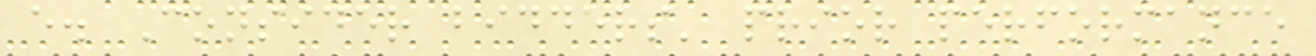e. Consider bidders' prior performance
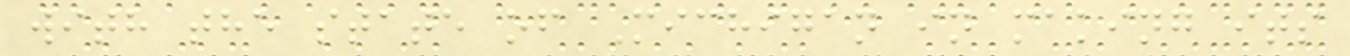with the state of Michigan in making its
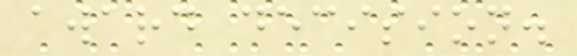award decision.
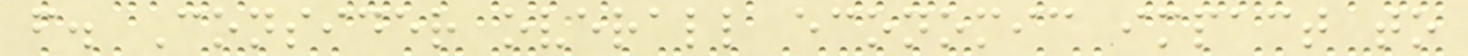f. Consider overall economic impact to
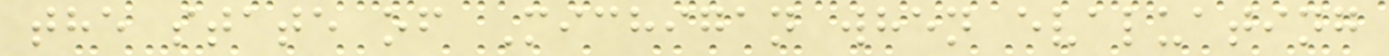the state of Michigan when evaluating
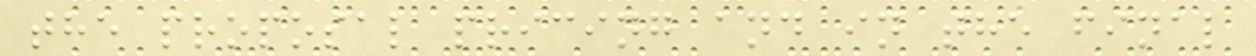the proposal pricing and in the final
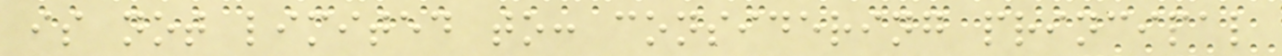is not limited to: considering principal
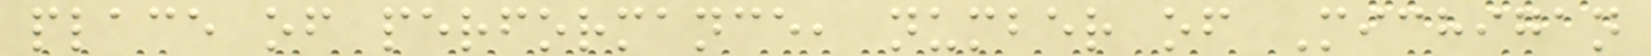place of performance, number of Michigan
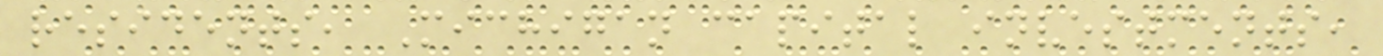residents, Michigan capital investments,
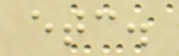etc.
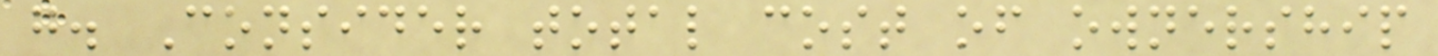g. Consider total cost of ownership
